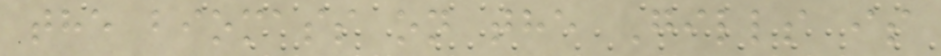the biomass on the Gills is
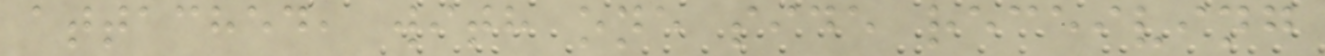attached, with one side receiving
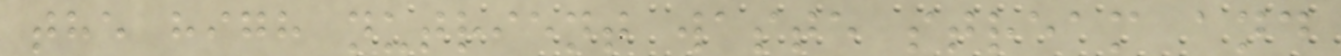the high nutrient waste stream and
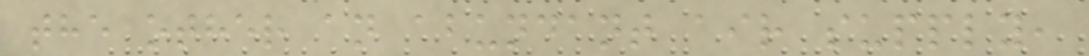the other an abundant air supply,
